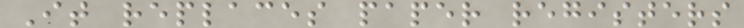It replaces paper registers
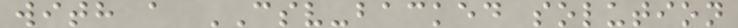with a CSV-backed solution
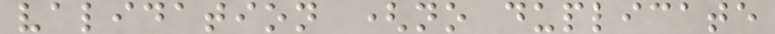validation (no duplicate
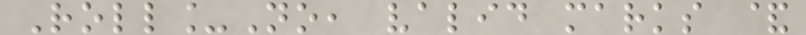Roll_No, valid marks &
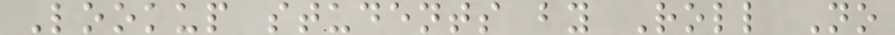Lookup students by Roll No
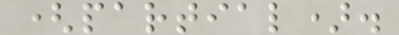(partial).
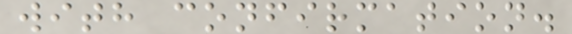with confirmation.
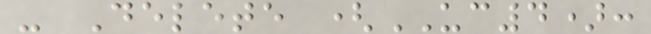- Delete (UC4):
